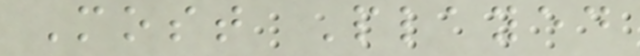Most Played
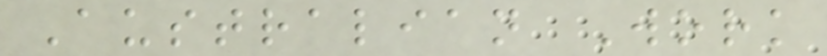Australian Work
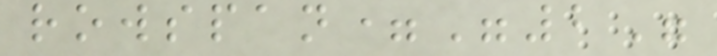rowspan="2"
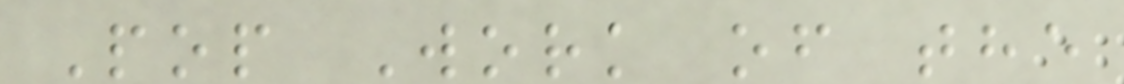Pop Work of the
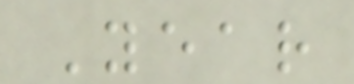Year
